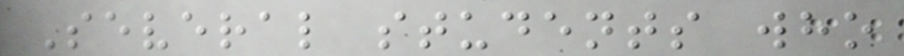Several students who
